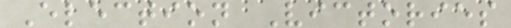Election Victories
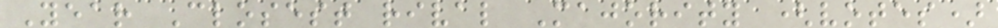Year Closest rival Majority (votes)
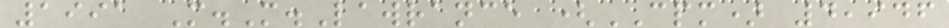1991 M.M.Lawrance (CPM) 4,946
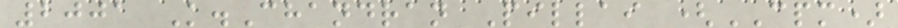2001 K.Chandran Pillai (CPM)
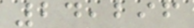24,296
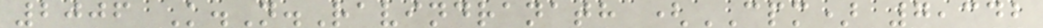2006 K.N.Ravindranath (CPM) 7,342
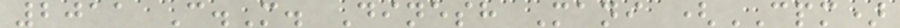2011 C.M. Dinesh Mani (CPM)
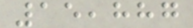15,887
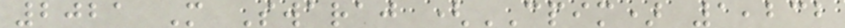2021 M Swaraj (CPIM) 1,232
